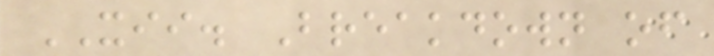XII. Breakdown of
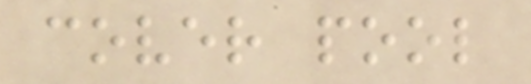cover pool
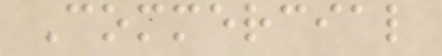Commercial
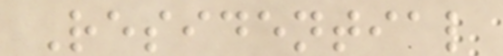Residential
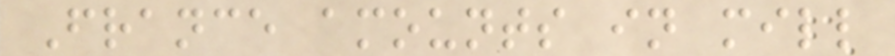France amounts in mill
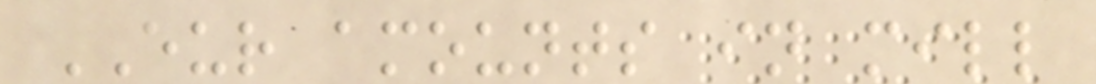EUR amounts in mill
